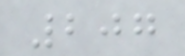207
